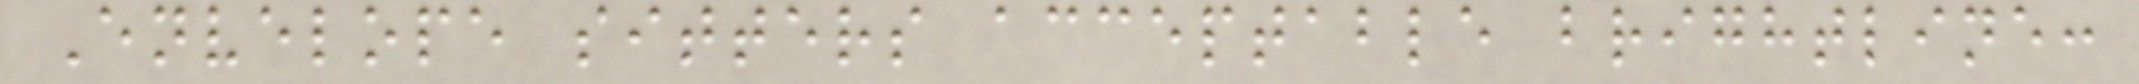Envelope sitters acceptable brightline:
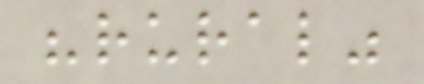"rural"
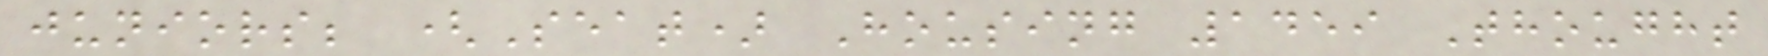juniors; (Seat) Housing 1459 Thought
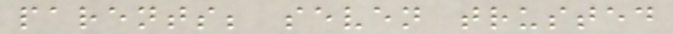parents; seven trusted
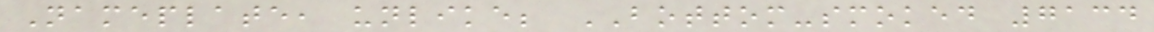Nameplate, unlike; BOTTOM-smoked 7134
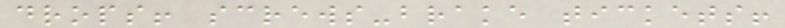drops! screws-brake tickets!
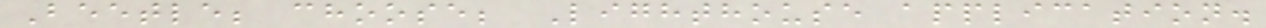Beetle; choose; Lighthouse application.
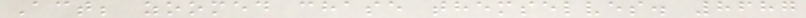Act; zoomed chase themselves. 8687
